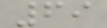69
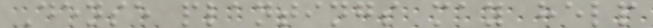Dense plantings may help
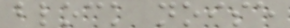block noise
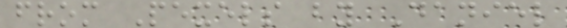from Pexels by Daniel
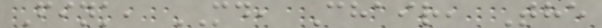Fink, MD, Chair, The
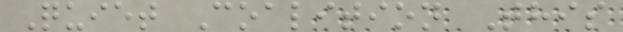Quiet Coalition This
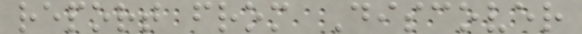report from Discover
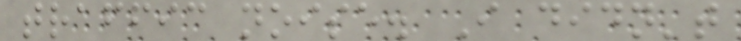traffic noise. I didn't
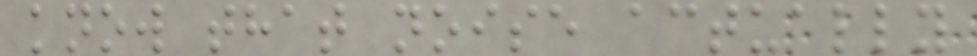know that noise actually
